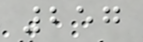257
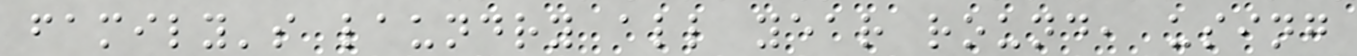family's laundry all year round, using
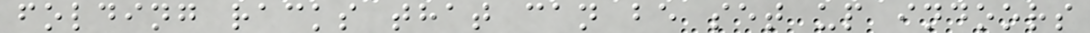folding racks that can be set up indoors
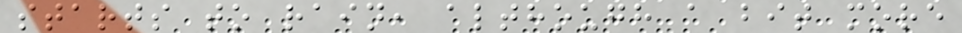starts to rain, although a bit more
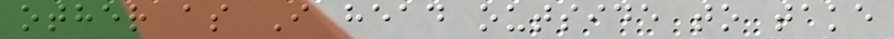other as I head outside to take
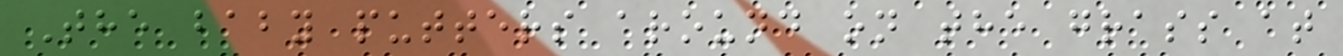The baby putters around on the grass at
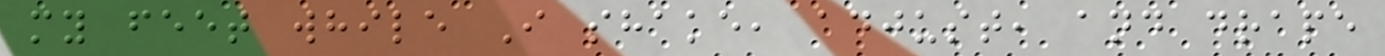my feet while I shake, adjust, and drape
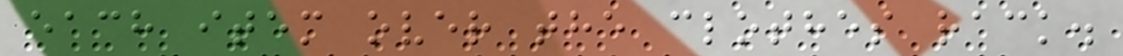each item over the clothes rack.
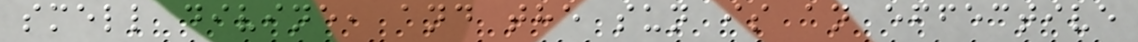smell divine, and the sun is an effective
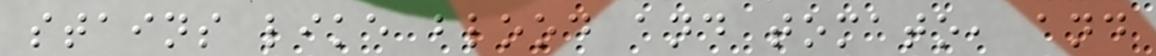stains like blood and tomato, and
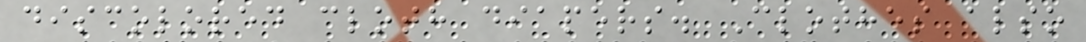discolored cloth diapers. Clothes also
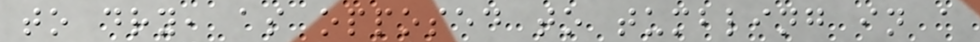to dry, as opposed to tumbling in a
